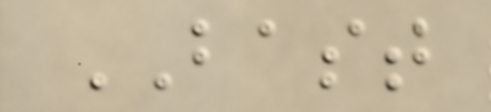BAST
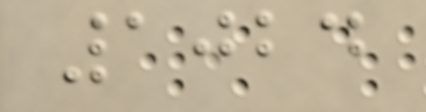1024
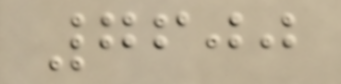7600
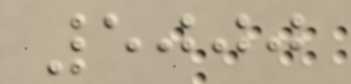5000
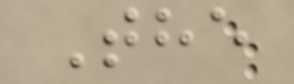The
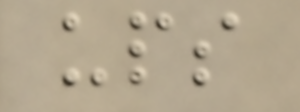ups
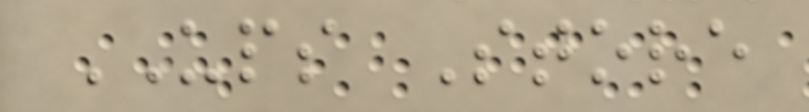UPS Store
